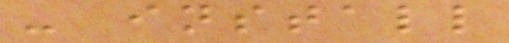- install
